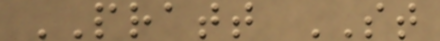PRATT ST
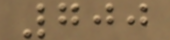700
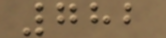782
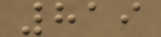819
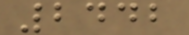2442
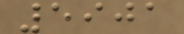5901
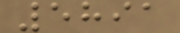5891
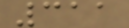311
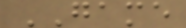GAME
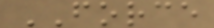FORCE
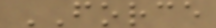FORCE
